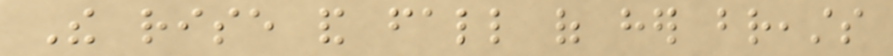The rise and fall of her breasts
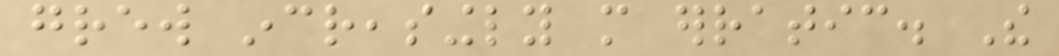grew increasingly more erratic. The
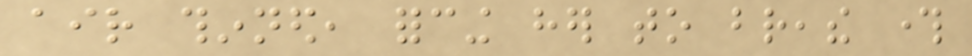air thinned, forcing her to breathe through
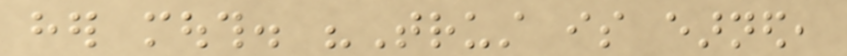her mouth. "Trust is earned,
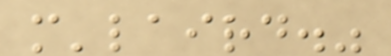m'laird."
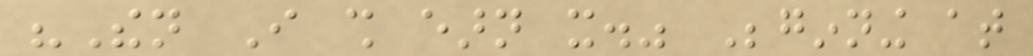"Then I shall earn it." Beginning at
